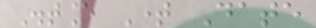Distance Time Date
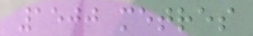1500 metres
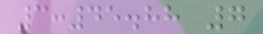3:45.88 7
